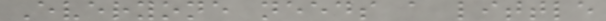Everyone needs a little
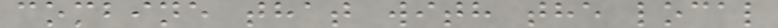combine that with the local
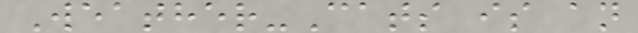Weather-Cats is an
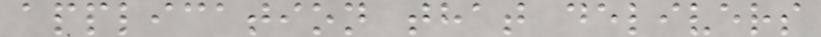application that delivers
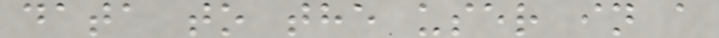data to the user in a
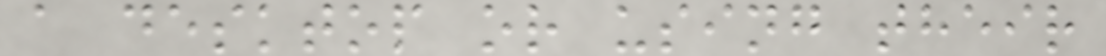a desktop or using their
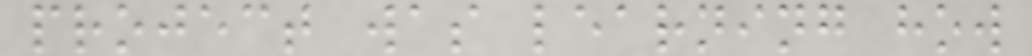project was learning how
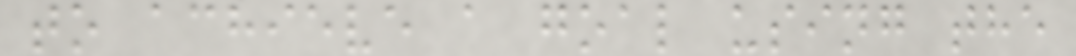to achieve a goal using the
